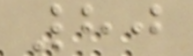80
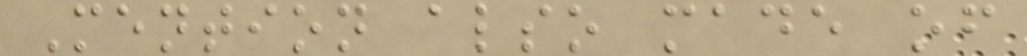Mention also made of
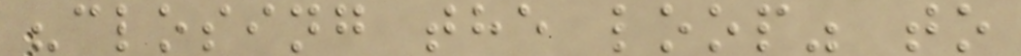"closing the loop" to
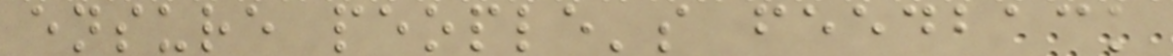ensure people's feedback
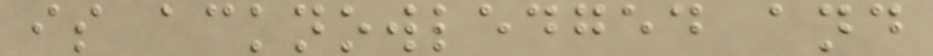is acknowledged and
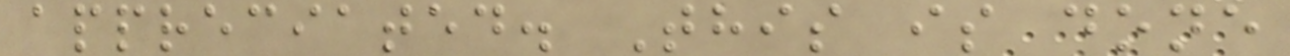appreciated. This is done
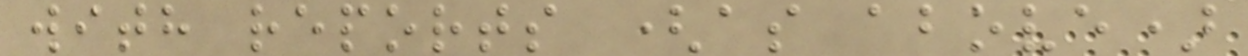with reports (as above)
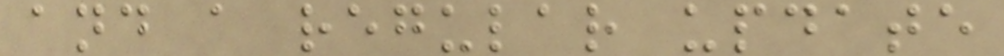and a regular update
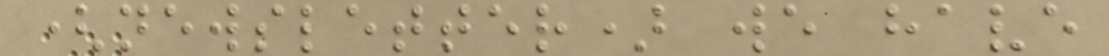(newsletter) we have
